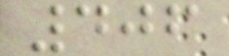406
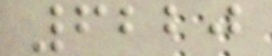6220
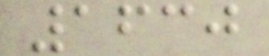1630
